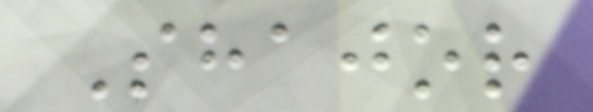Shajor
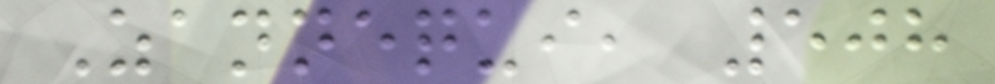Zannequi, 508
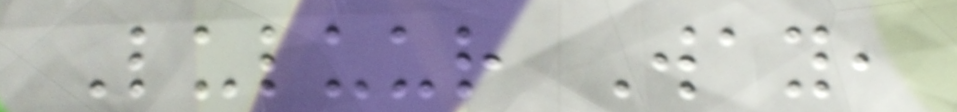Luluur Way,
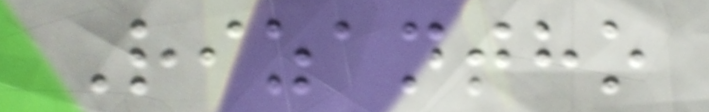Rizantho
